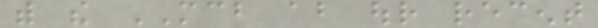with the MCB about our recent
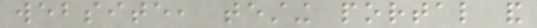website, testing portal and
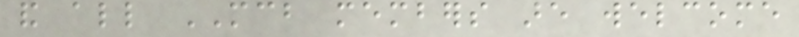and all MCB members are welcome
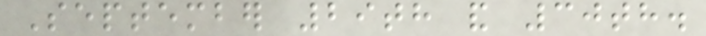September 29th and 30th.
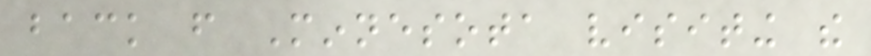back from Minnesota visiting the
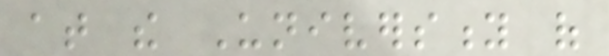at the University of
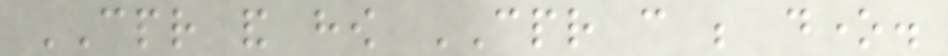CPR and how CPR can be done.
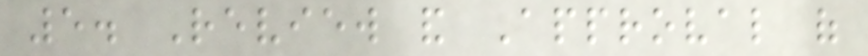5. Review and Approval of
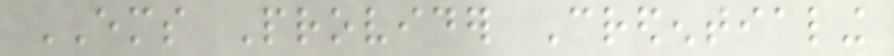EMS Provider Credentialing
